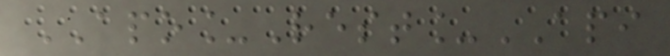APO_Rest_API
